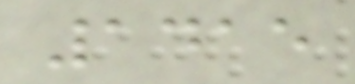1415
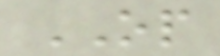OP
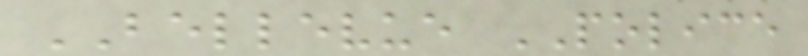BELLEVUE POLICE
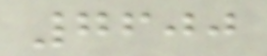7600
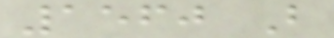1560 B
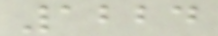1224
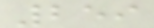259
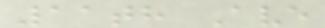11th Ave
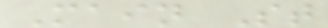Main St
